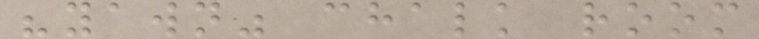"yawn" chalk room
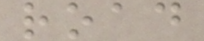road
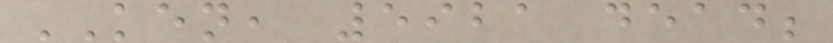KEN, 5921 dead;
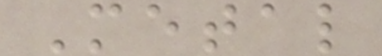Metal
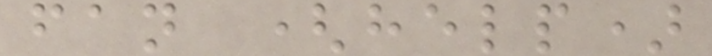fan (help)
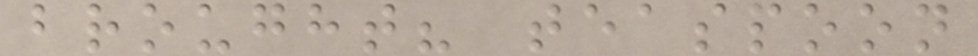brought? teaspoon
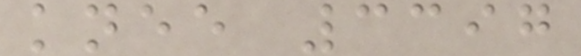knee 3397
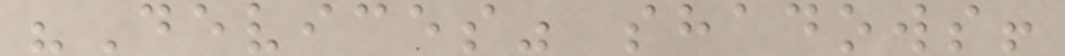"Devices" shadows!
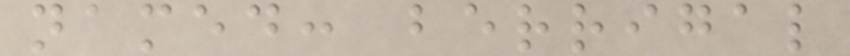named: berrigal
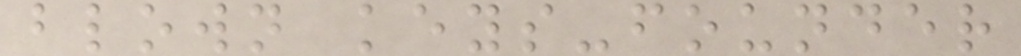blown keys-founder
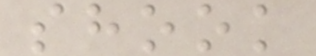shook
